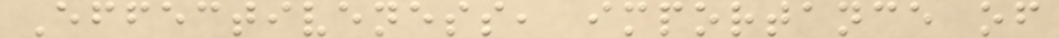Effectiveness, importance of
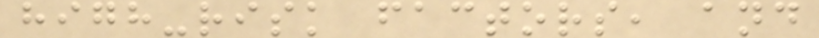high-risk factors, and
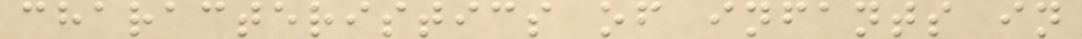characteristics of infants in
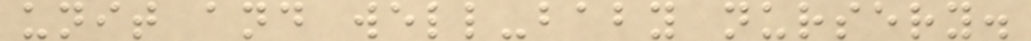unit and well-baby nursery.
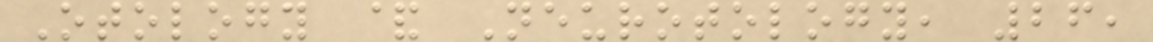Otology & Neurotology, 26,
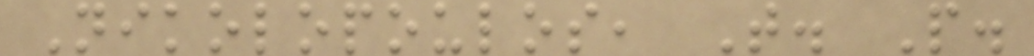Nikolopoulos, T. P.
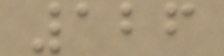126
